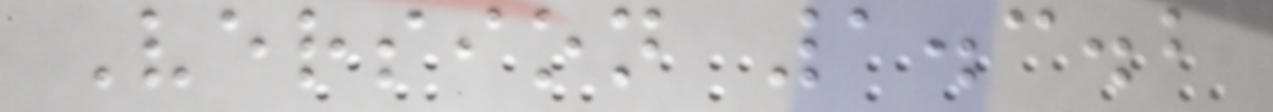Version 1.3.2
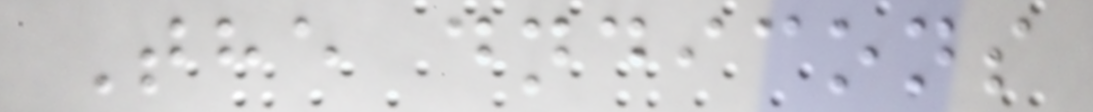The dndicons
